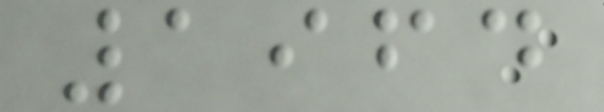1964
